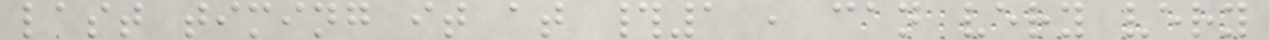last timing it at #1 , can very very
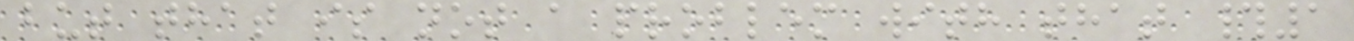but that is not a problem with that #1
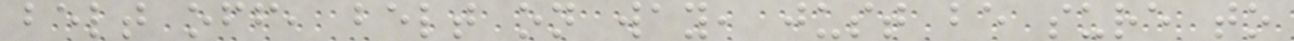belt off, belt on way, just be sure to
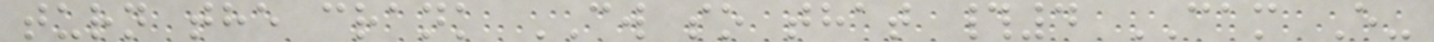turn the crank CW so that #4 CAM E-
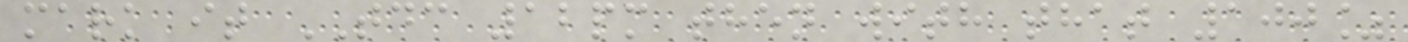mark it TDC 12pm then with that 100%
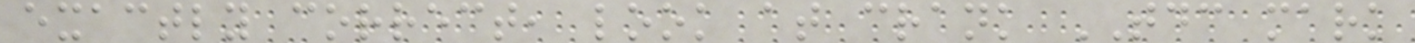exactly correct, look at crank TDC mark
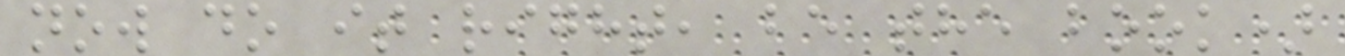now do it right, be the book)
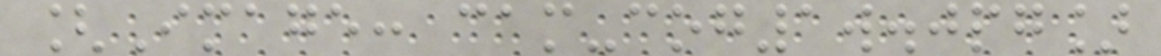[Image: cam-cog1w.jpg]
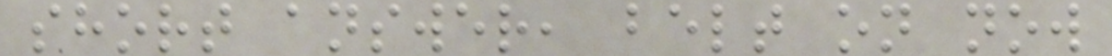short answer, belt on now
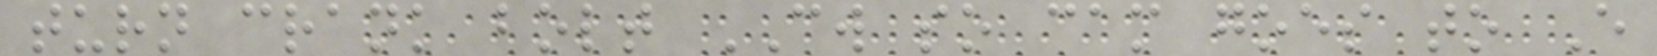turn crank bolt CW so cam goes to E
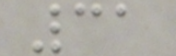31
